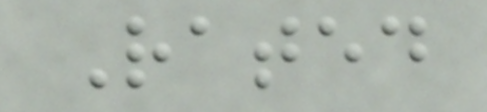Rated
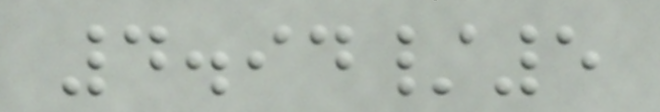4.94/5
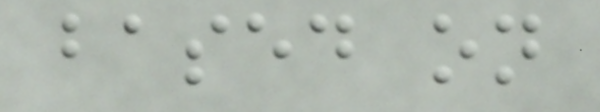based on
